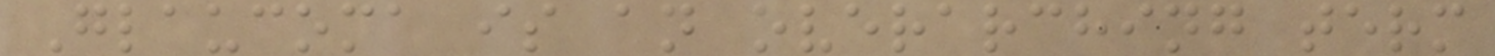Glaucoma is an overarching term
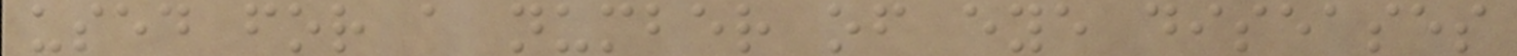used for a number of eye diseases
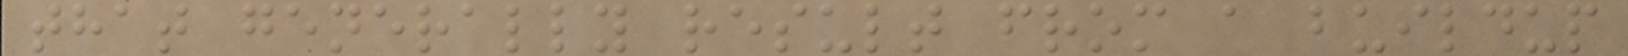that generally result from a buildup
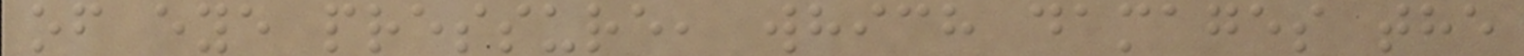of eye pressure, which damages the
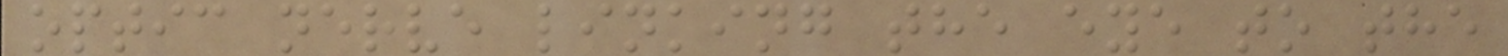optic nerve linking the eye to the
